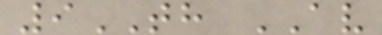9TH AV
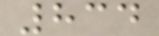834
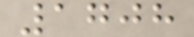1708
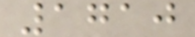1710
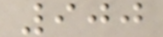900
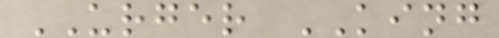URGER KING
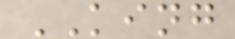KING
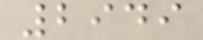2949
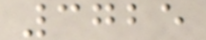3725
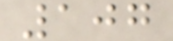107
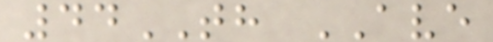44TH AVE
